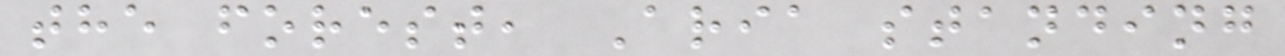the forest, Aria standing
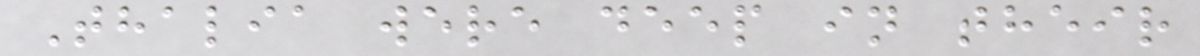Thalia were deep in their
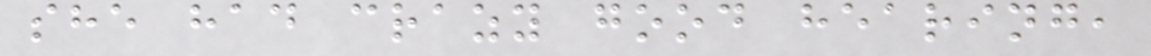she had crazy good hearing,
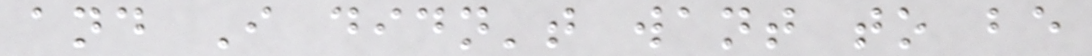and I didn't want to be
